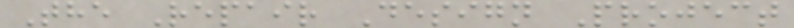The Repair Design Project
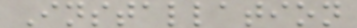Installation
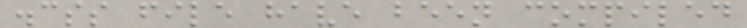.css file have been compiled
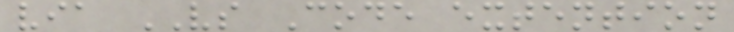via VS Code extention
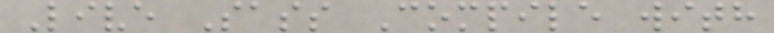Live Sass Compile with
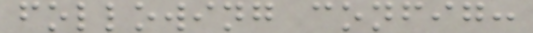following config:
